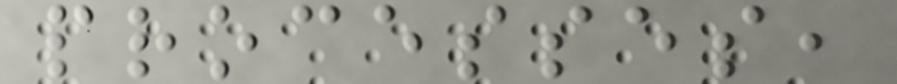processes,
